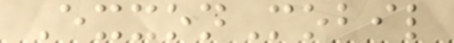ExxonMobil
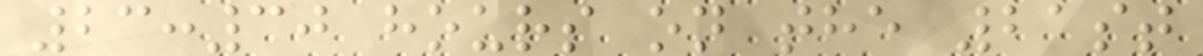23:30 hours on the 21st
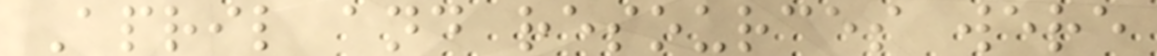April and resources were
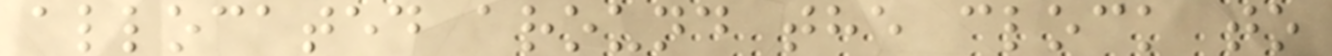allocated around the clock to
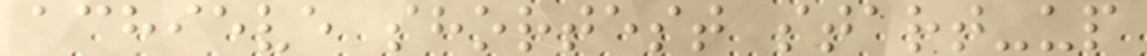achieve shortest start-up
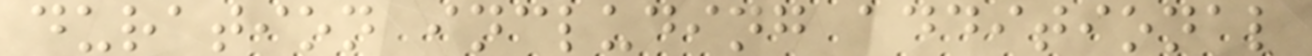duration including additional
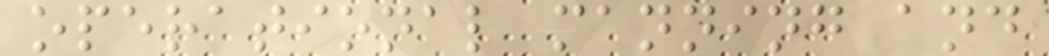operational manning and
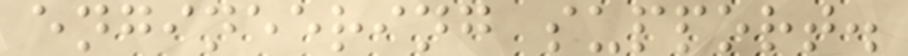engineering support.
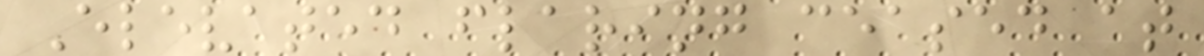Elevated flaring ceased at
